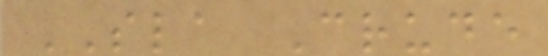SLA Crude
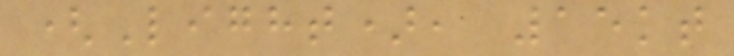(Light), 15kt
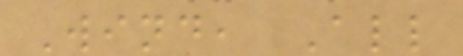Wind, All
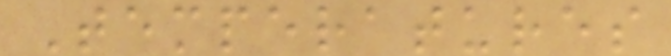Temperatures
